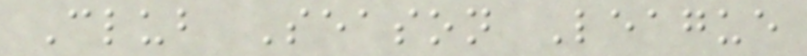Club Season League
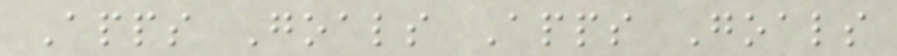Apps Goals Apps Goals
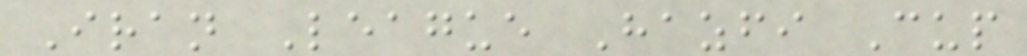Iran League Hazfi Cup
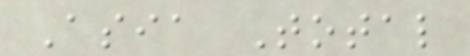Asia Total
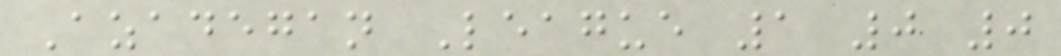Azadegan League 1 0 0
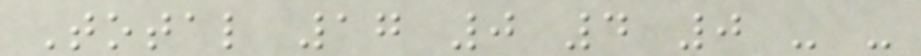Total 17 0 4 0 - -
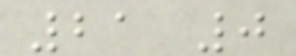21 0
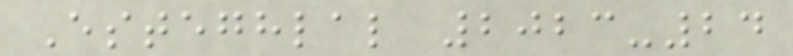Esteghlal 2023-24
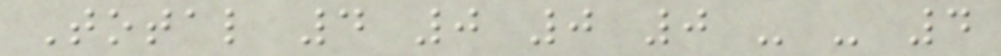Total 4 0 0 0 - - 4
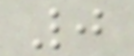0
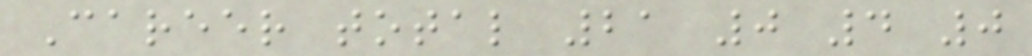Career total 21 0 4 0
